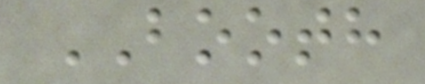BOOTH
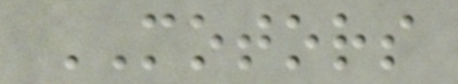MOTORS
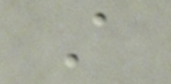A
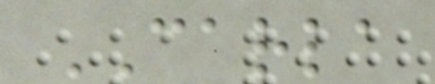CARLA
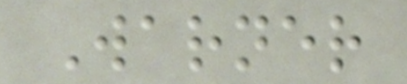Warner
